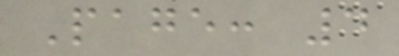Page: 4
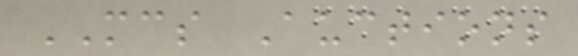MCS Auctions
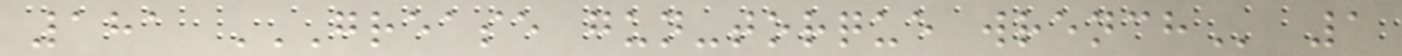181 GREASE GUN-TORQUE WRENCH 1
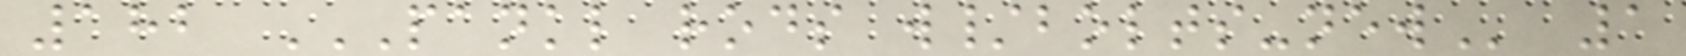182 PANKL RODS W/BOLTS-NEW 1
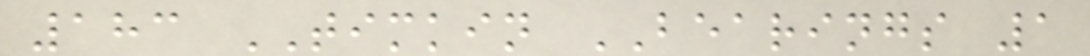183 TIMKIN BEARINGS 1
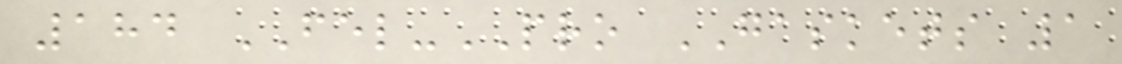184 FEL-PRO GASKETS 1
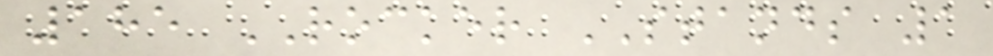185 ROCKER STANDS 1
